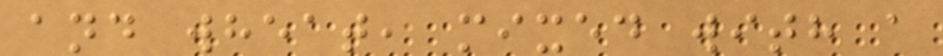and wheat, mixed with a
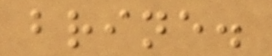brine.
